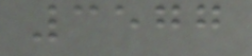3577
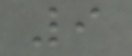9
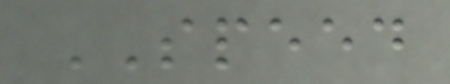SPEED
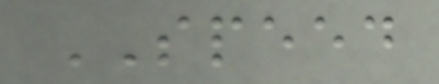SPEED
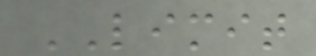LIMIT
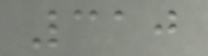310
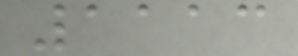1113
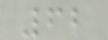62
